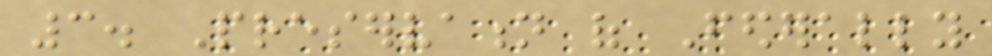3. Preservation of Federally
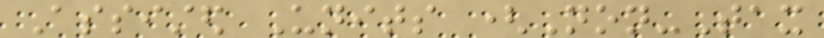Assisted Units (Non-Tax
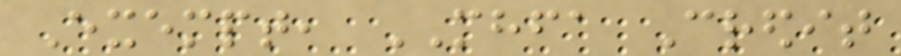Exempt, MHFA Credit
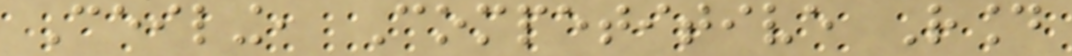Ceiling, Competitive Round
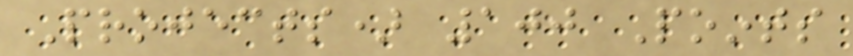Projects) 100 Points
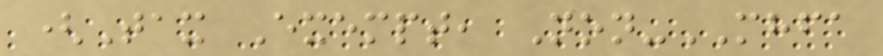(Tax Exempt, Non-MHFA
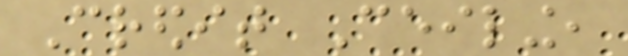Credit Ceiling,
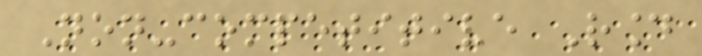Non-competitive Round
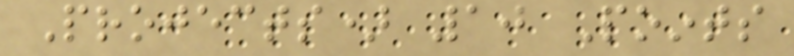Projects) 10 Points
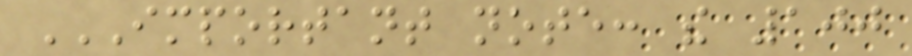IMPORTANT NOTE: THE 100
